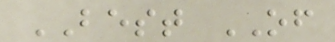BEST OF
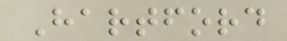Hartford
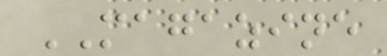MAGAZINE
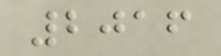2016
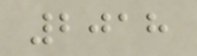2018
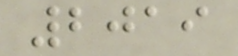2019
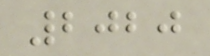2020
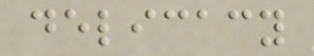delicacy
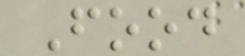Food
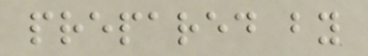prepared by
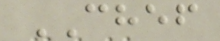CHEF
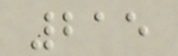215
